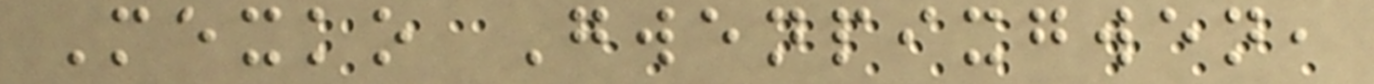Mexko Gwenpixgwen,
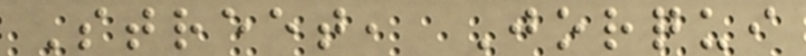Street, Jorqui
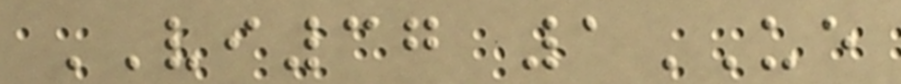VI37 1UE
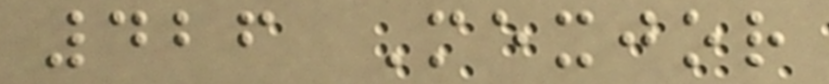426 Mexjor
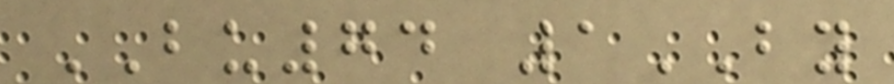BU74 1BY
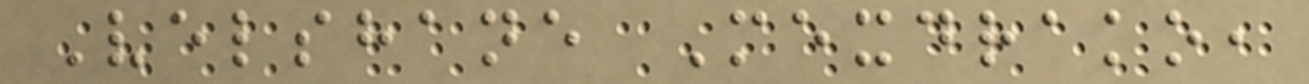Velshane Mexdrako,
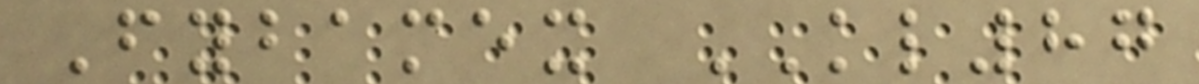Fybamex KL87
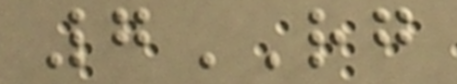7RG
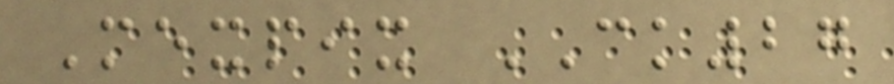Mexpix CK27
